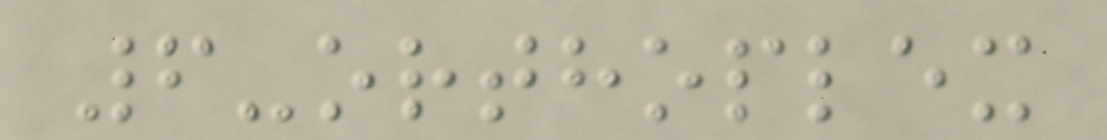6-orthoplex
